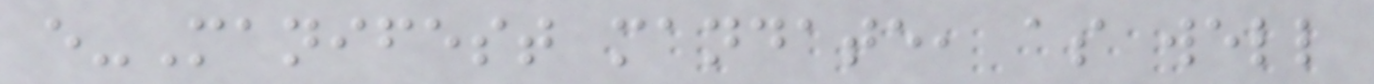e-Manifest mandate, as well
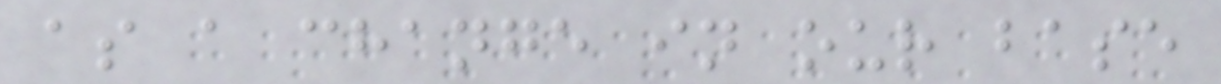as a change in our base
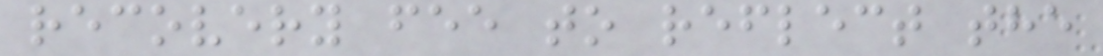recovery fee to reflect the
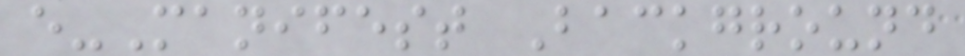e-Manifest Background
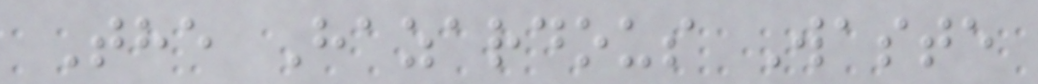The Hazardous Waste
